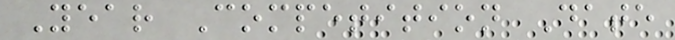Year Competition Date
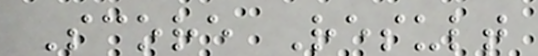Score Result
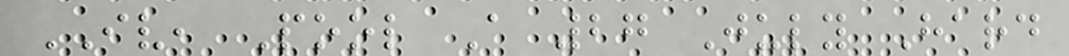IV, Pool A 27 July Hard
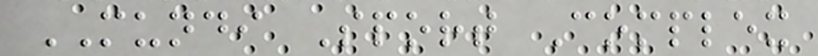MUNDI Sport Complex
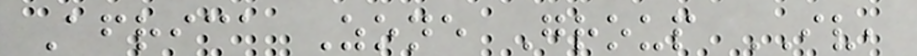Africa Zone Group IV,
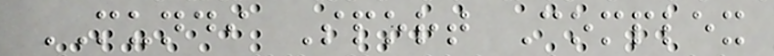MUNDI Sport Complex
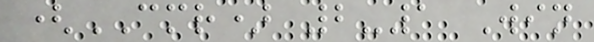(CMR) 2-1 Win
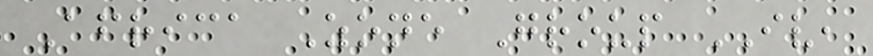Africa Zone Group IV,
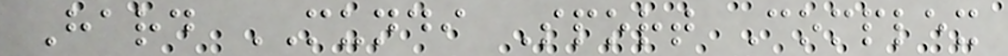Hard MUNDI Sport Complex
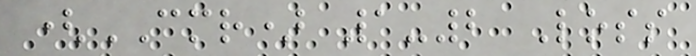(CMR) 1-2 Loss
